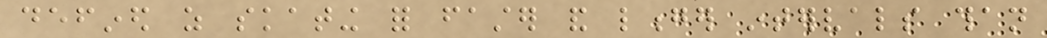defined as skating for faster and longer intervals than
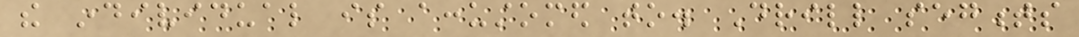the individual is accustomed to. Drill segments
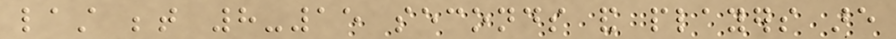last between 8-15 seconds and players are
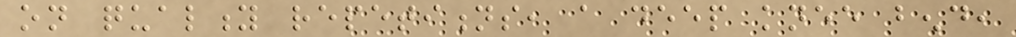on quality repetitions, a deep knee bend,
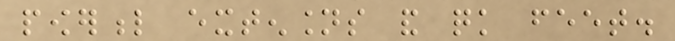powerful extensions and quick feet.
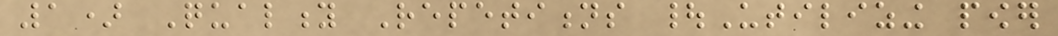1) Quality Repetitions |Utilizing power
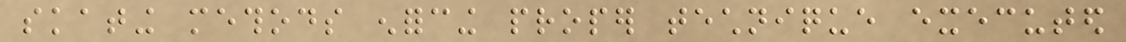skating methods enforcing proper technique executed
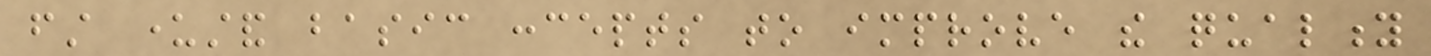first understand basic concepts to improve the quality
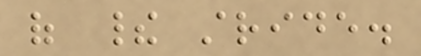of their stride.
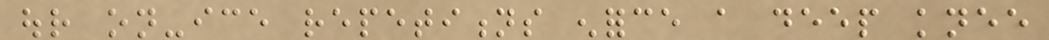our on-ice repetitions enforce a deep knee
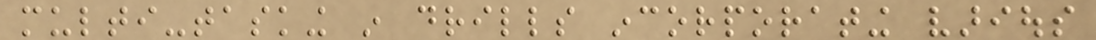multi-tasking in drills incorporating various
